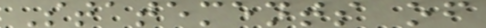Statements of
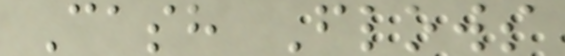Cash Flows
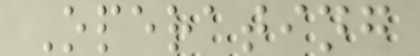Operating
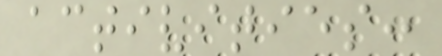activities:
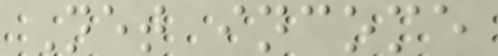Net income
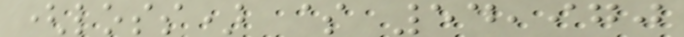(loss) $ 54,970
